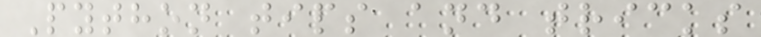Python tips and tricks
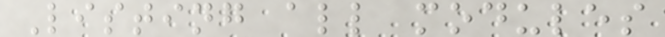Listing all modules
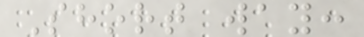Short way:
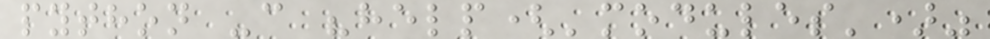python -c "help('modules')"
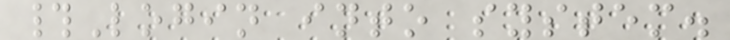#Login into system.
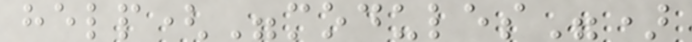help("modules")
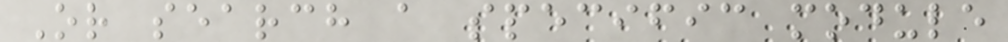Or search a specific module
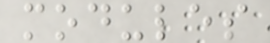modules
